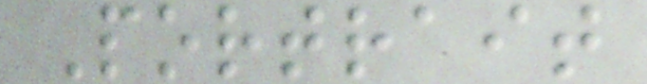Portrait
